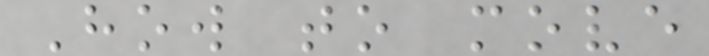How to move
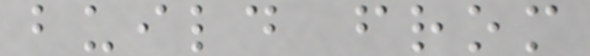build from
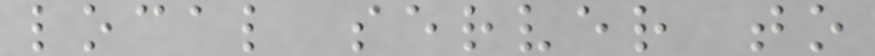local server to
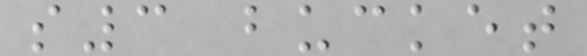s3 bucket
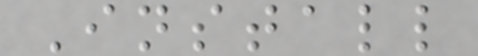Install
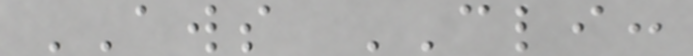AWS CLI:
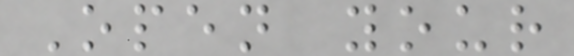Open your
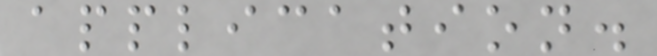application.
